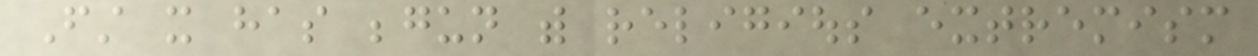First it has begun with religious extremism
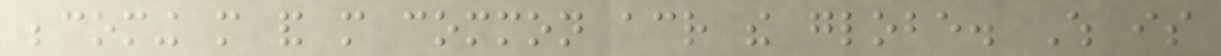becoming more and more common across the globe. Which is
